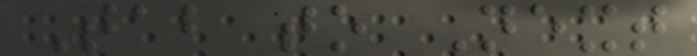Tab to Next
